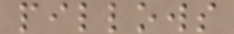pillows
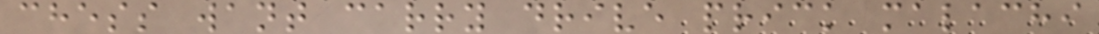chess want carry drive prick malachi
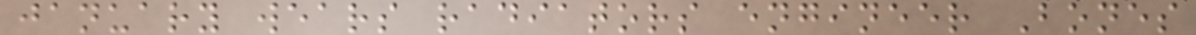january wears radiators engineer Bones
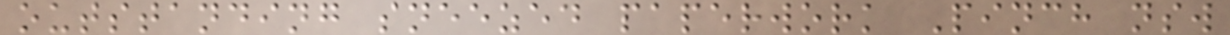outstanding sneezed paperwork Pinch nsw
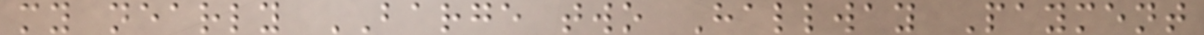my nearly BARGE two Hallway Payment
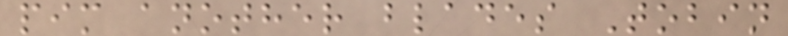pim another blades Tobin
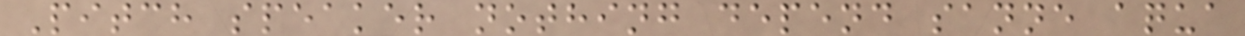Pitch speaker nothing depend sanne aqua
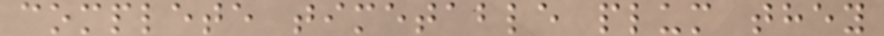complete timetable plum they
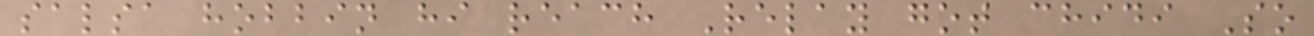salsa hobbin hi reach Relay got chidi So
